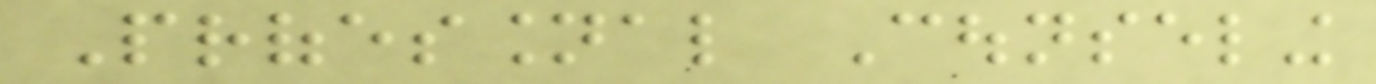Professional Counseling
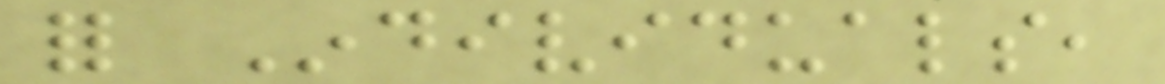for Individuals,
